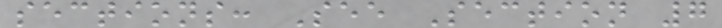sections: See Section 7
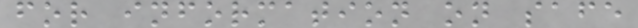for information on safe
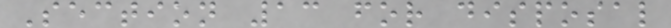Section 13 for disposal
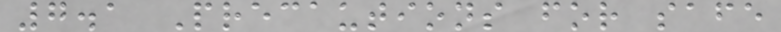7.1 Precautions for safe
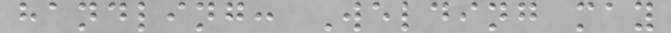handling: Welding may
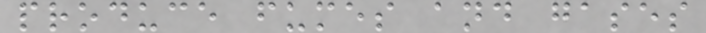produce fumes and gases
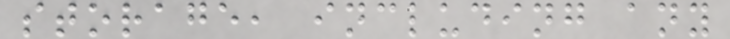storage, including any
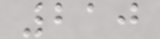210
